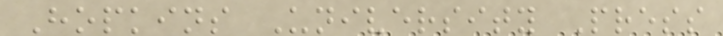Hopkins University Press
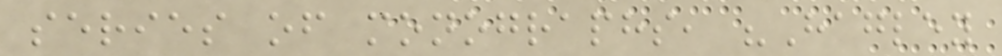series of monographs, "Hagley
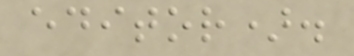editor).
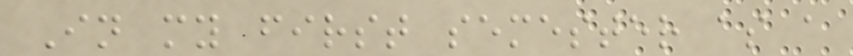In my first semester as a
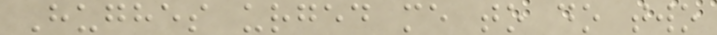Hughes urged me to do two
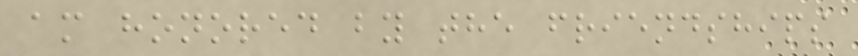am honored by the friendships
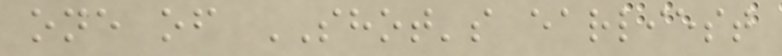one of SHOT's earliest
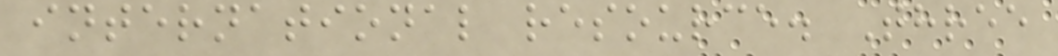international resource. Three
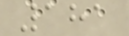181
